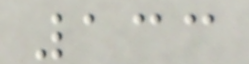133
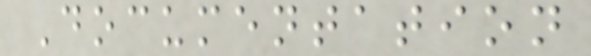Documentation
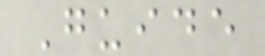Guide
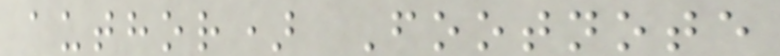author) Footnote
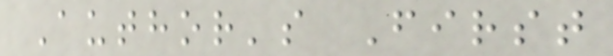Author's First
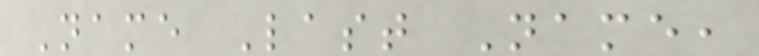Name Last Name,
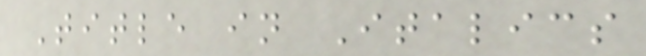Title in Italics
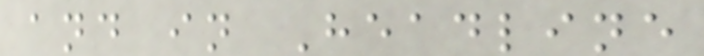and in Headline
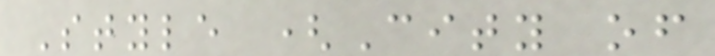Style (City of
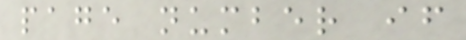page number if
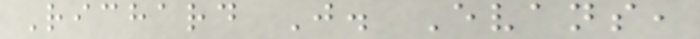Richard J. Evans,
